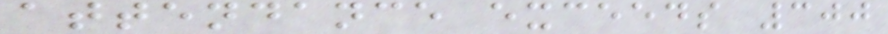attendance exceeds 300
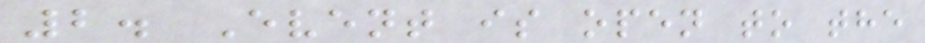2. Event is open to the
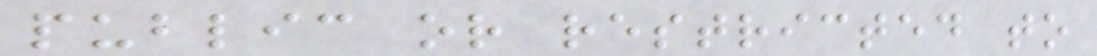public or restricted to
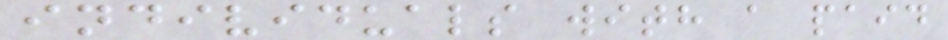individuals with a paid
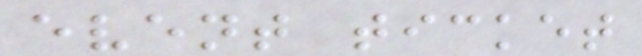event ticket
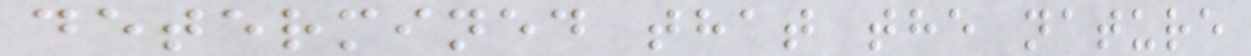determined that the nature
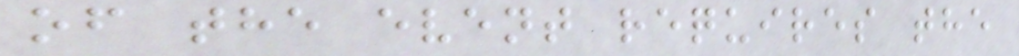of the event requires the
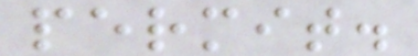permit.
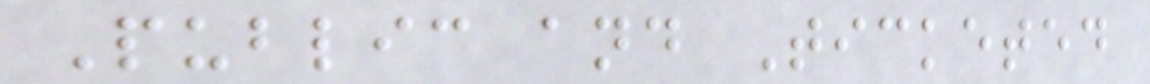Public and Ticketed
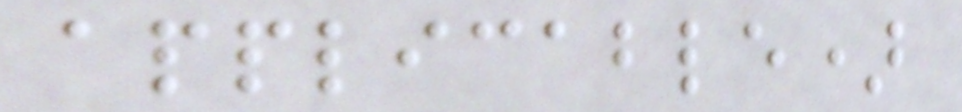applicable)
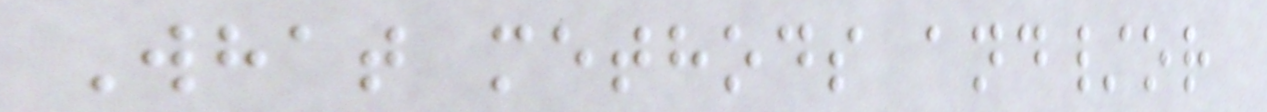What methods and/or
